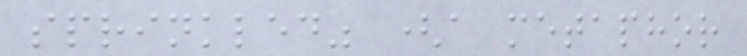sprinkled" (a metaphor
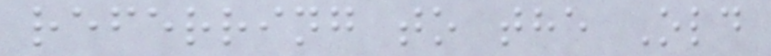referring to the Old
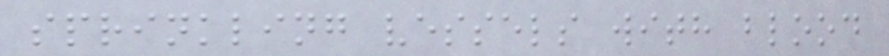sprinkling vessels with blood
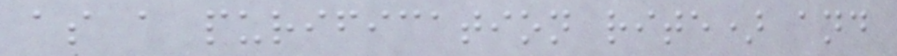as a purification rite) and
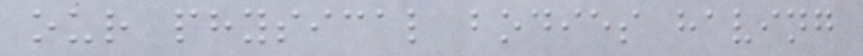our physical bodies having
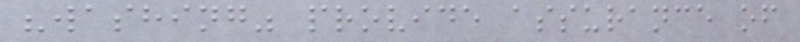"washing" provide assurance of
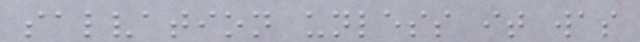salvation unless it was
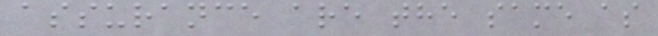assurance are the same as
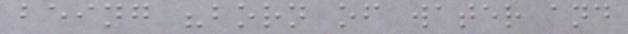being "born of water and
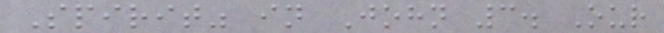Spirit" in John 3. Our
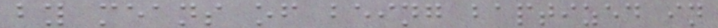by means of being baptized in
